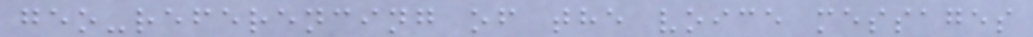geo-referencing of the voice messages
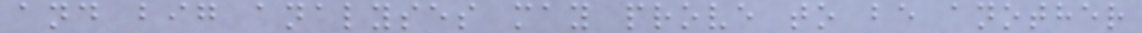and big analyses may prove to be another
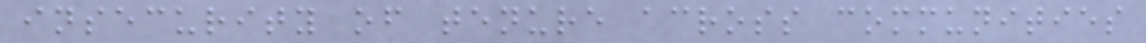insecurity of tenure across communities
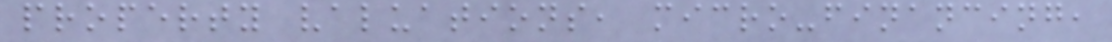property valuations, micro-financing,
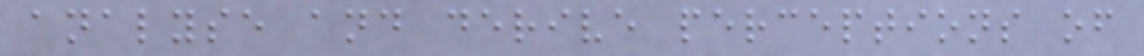analyse and derive perceptions of
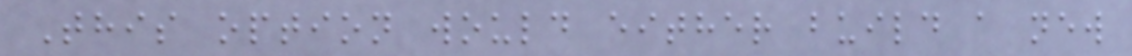This option would either build a new
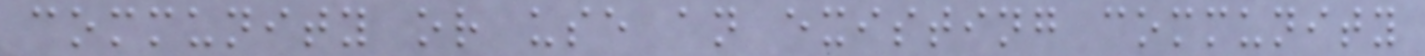community or use an existing community
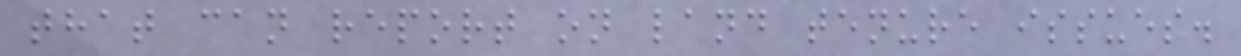that can report on land tenure issues.
